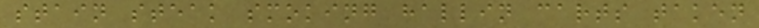stain steak smoking hallin carts taken
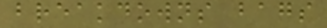breakdowns bags
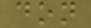don
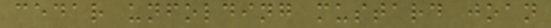cedar unfolding mustard joan
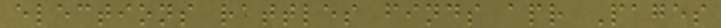elections rattles finds apr Pages
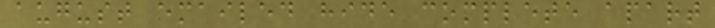august emailed hide complete apart
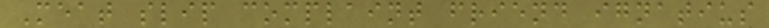Meat slip complaint friend ignatius
